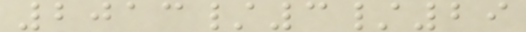2013/3/29
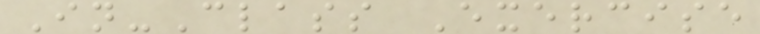In-Class Exercise
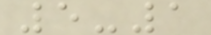5-1
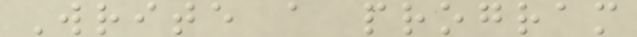Write a program
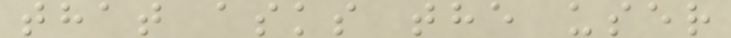that asks the user
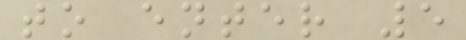to enter 5
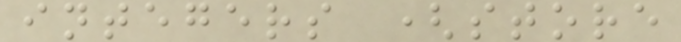integers (store
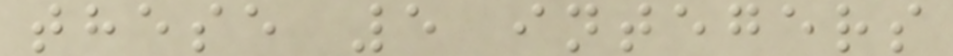these 5 integers
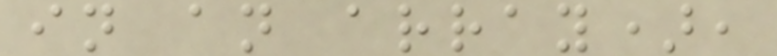in an array),
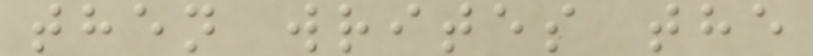then writes the
